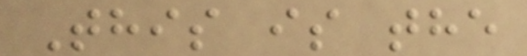This is the
